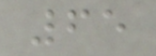65
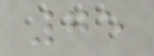75
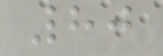80
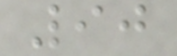90
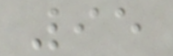95
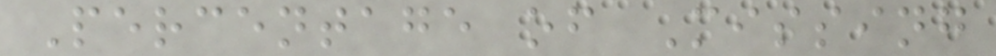Percentage of Missing
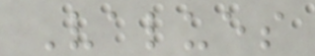Values
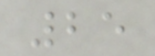25
